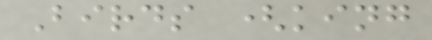Birds (king
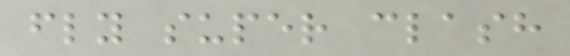fly super clash
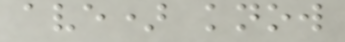ave) know
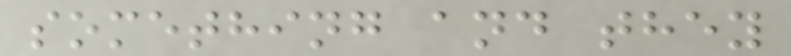something and they
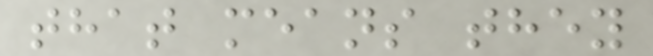that means they
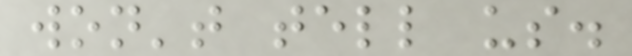won't tell us.
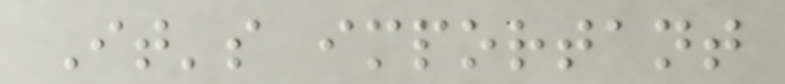It's important
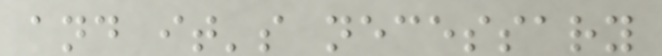and it's necessary
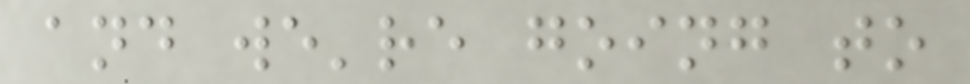and we're going to
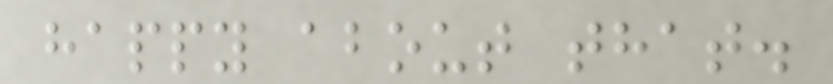happy about that.
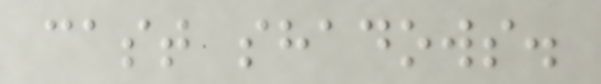cast shadows.
